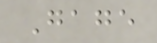Gage
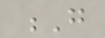G
